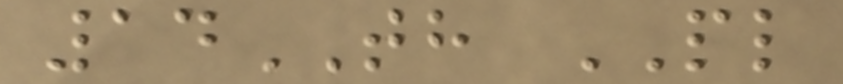14TH PL
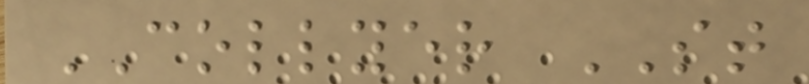COLLYER ST
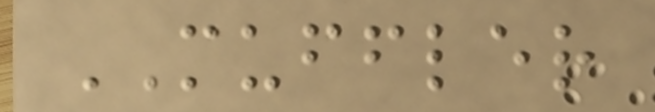MUFFLER
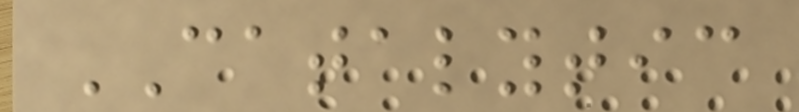CATALYTIC
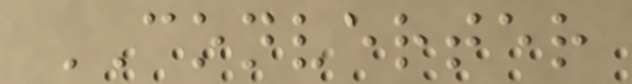CONVERTER
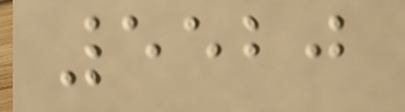5520
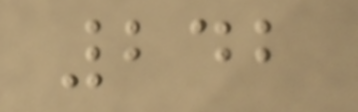242
